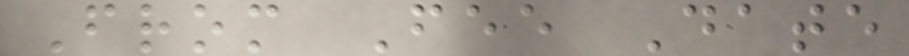From Fee Date
